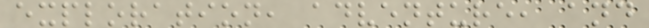exploration, adventure, and
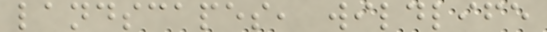landscapes, wildlife
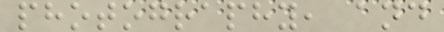photography, and
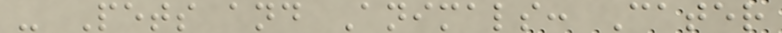- Pets and Animals: Cater
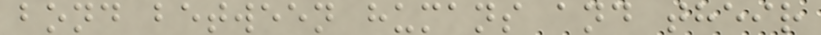bond between humans and their
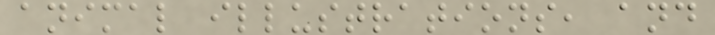animal illustrations, and
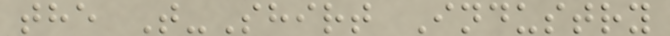the T-Shirt Industry
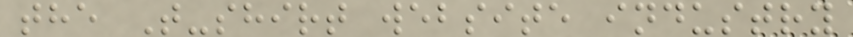the T-shirt website industry
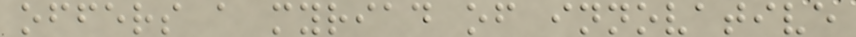offers a myriad of innovative
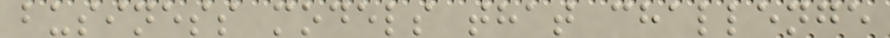business models that challenge
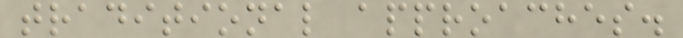traditional approaches.
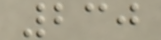230
